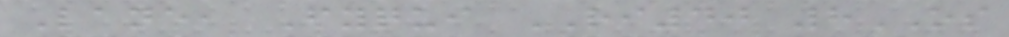Lane, Fyqui RI40 8OS
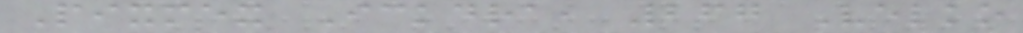Pixmex Ickdra, 267 Velko
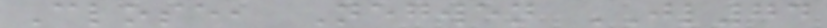Close, Negwen JL74
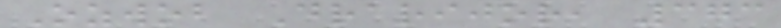Ozwob Drarijor, 373
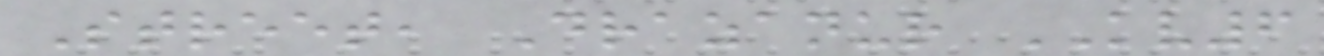Street, Drazanur KV6
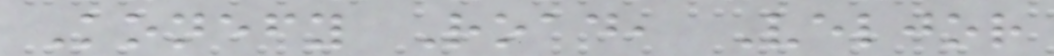Konefy Road, Veljor
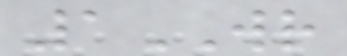1WR
